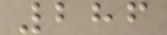286
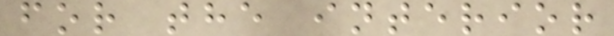for the interior
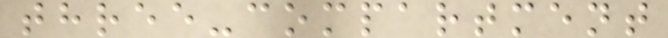three-compartment
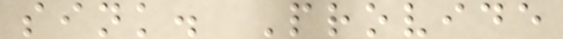sink. Provide
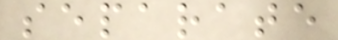separate
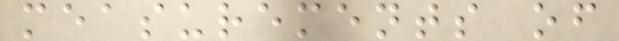measurements of
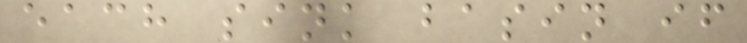each sink basin if
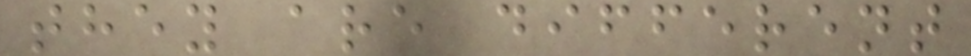they are different
